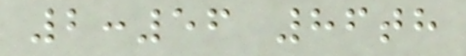2:56 86th
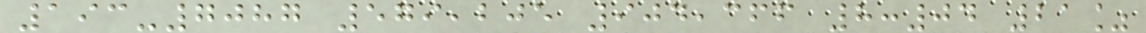193-7087 579,205 904,366 8:04 21%
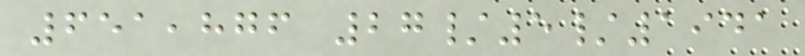651,876 27/5/1941
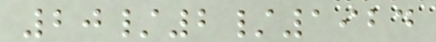20/2/1924
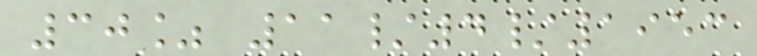30% 11/4/1953
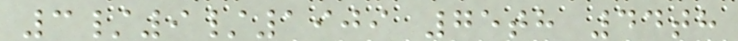3/9/1909 75th 44th
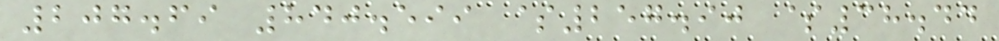207.69 840.599 $257.90 $38.44
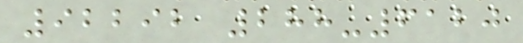92292 288-6120
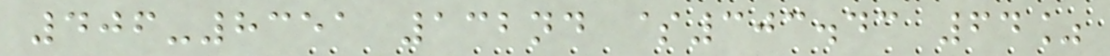406-8351 132nd $303.43 64%
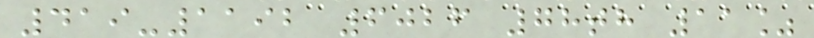419-1192 6026 78th 11%
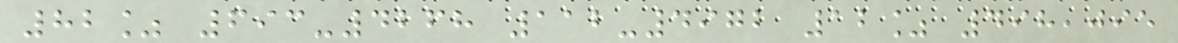82% 693-4268 112-4972 12% 498,095
